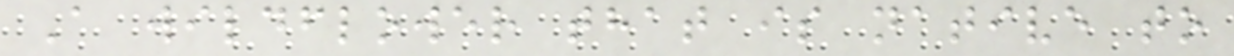A wildflower that is native to
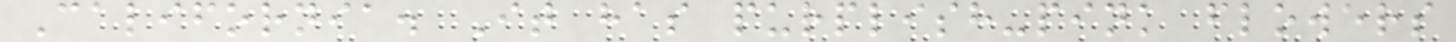California. It has purplish-pink flowers
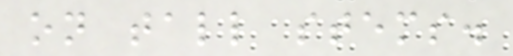on tall stems.
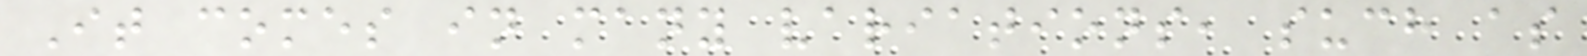It comes in many variations, such as
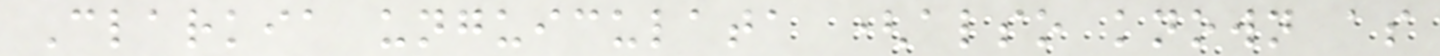Clarkia unguiculata (also known as
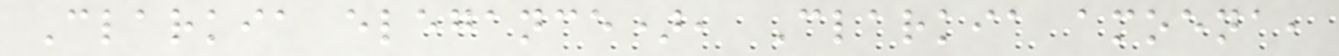Clarkia elegance), Clarkia amoena,
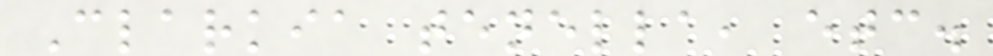Clarkia tenella, etc.
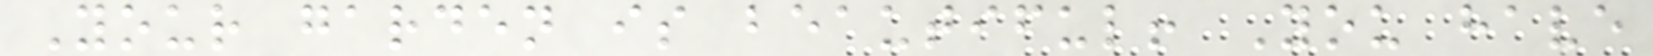Your garden is beautiful! You have
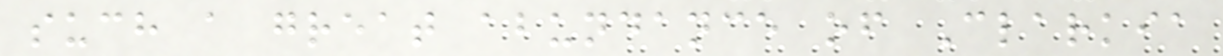such a great abundance of Clarkia
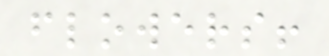flowers!
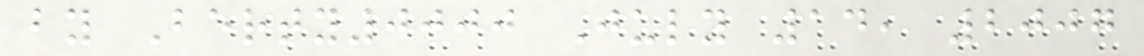by Berty0000 July 14, 2007
